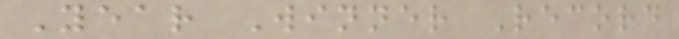Year Winner Record
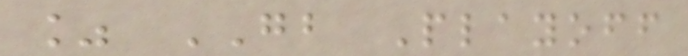% GB Playoff
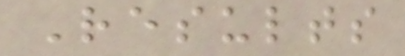Results
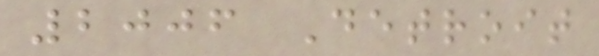2006 Detroit
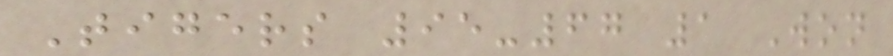Tigers 95-67 1 Won
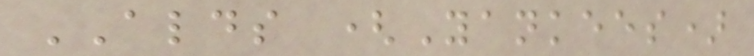ALDS (Yankees)
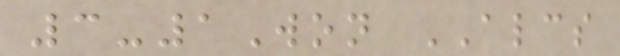3-1Won ALCS
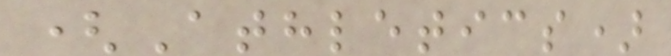(Athletics)
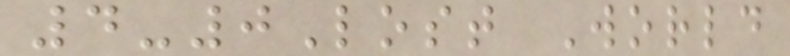4-0Lost World
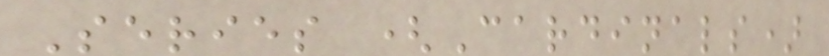Series (Cardinals)
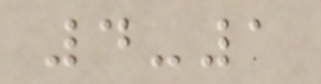4-1
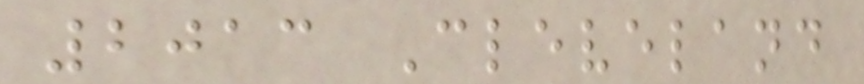2013 Cleveland
